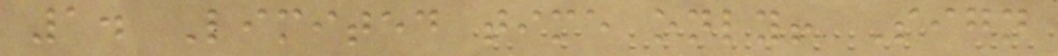1. Limited time only! Sign
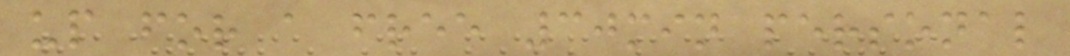up for a free 30min personal
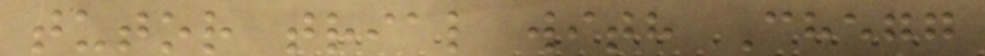tutor trial with Chegg
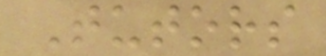Tutors
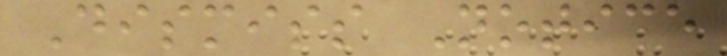Dismiss Notice
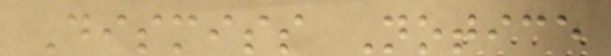Dismiss Notice
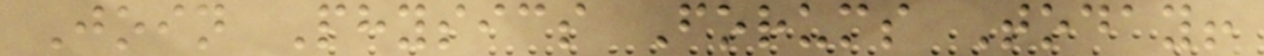Join Physics Forums Today!
